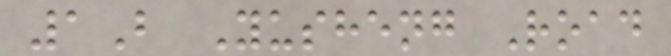1B Yusheng Road
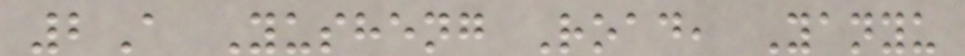2A Yusheng Road, Yanyu
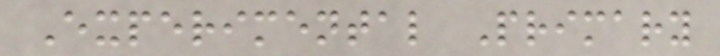Experimental Primary
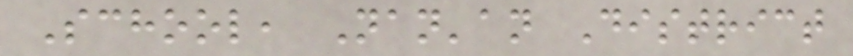School, Nan'an District
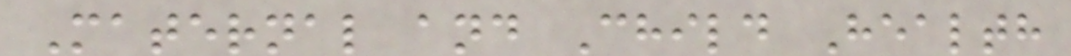Maternal and Child Health
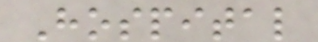Hospital
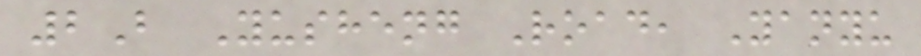2B Yusheng Road, Yanyu
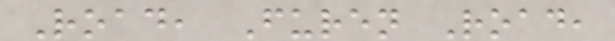Road, Furen Road,
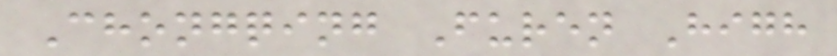Chongqing Furen High
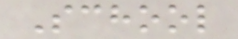School
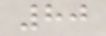80
